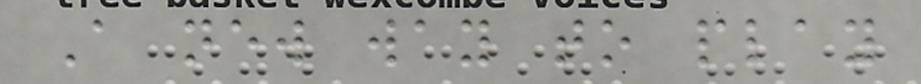A new way to play
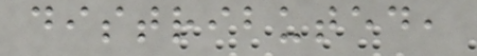distributed,
